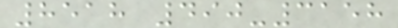8518 490-3158
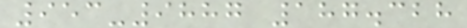953-9887 187.328
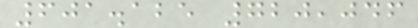601.125 720,046
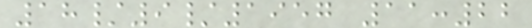18/9/1957 11:22
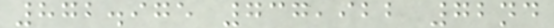872.975 737,922 72nd
